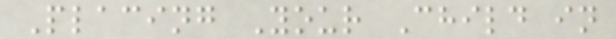Placing Your Child in
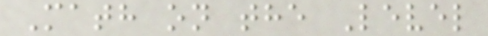Math on the Level
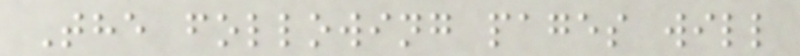The following pages will
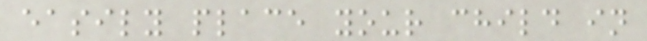easily place your child in
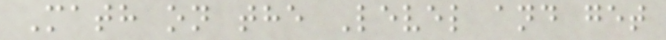Math on the Level and get
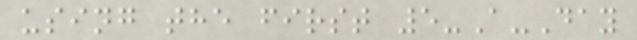using the first 5-A-Day
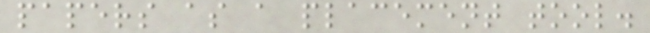papers as a placement tool.
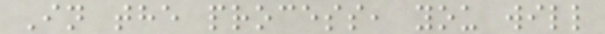In the process, you will
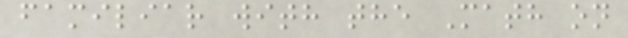familiar with the Math on
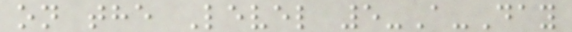on the Level 5-A-Day
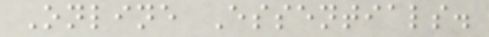Online Essentials.
